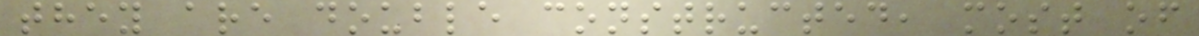they are double constructed, most of
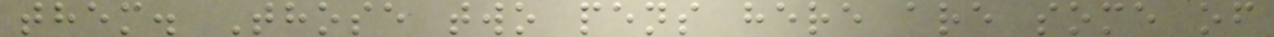them. Those two pens here are some of
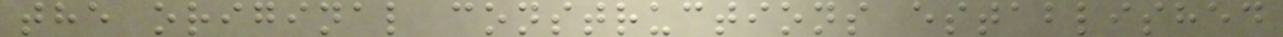the original constructions established
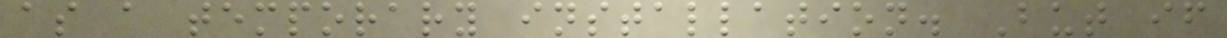as a temporary installation. But if
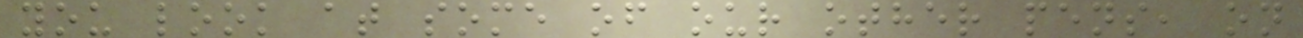you look at some of our other pens, on
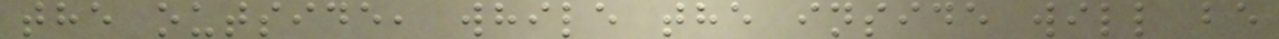the outside, while the inside will be
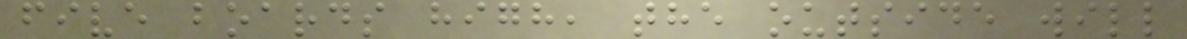five boards high, the outside will
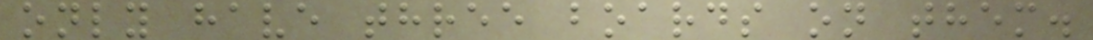only have three boards on them.
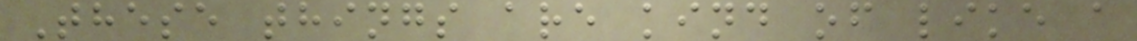These things are kind of like a
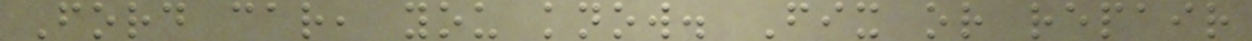Ford car, you know. Fix or repair
